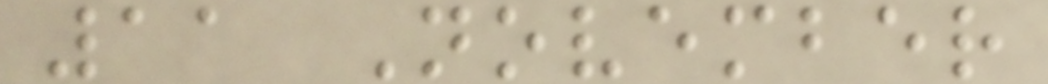11 November
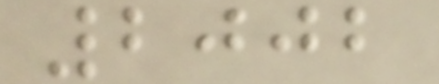2002
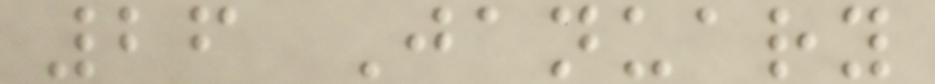26 January
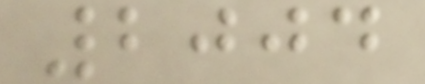2004
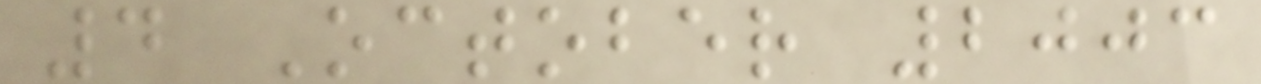4 October 2003
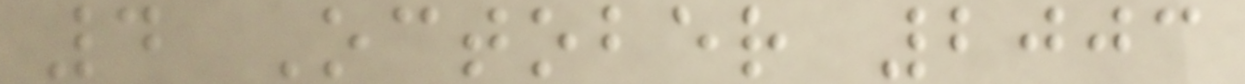4 October 2003
